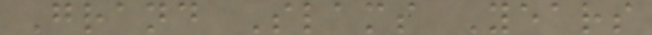Grand Slams Years
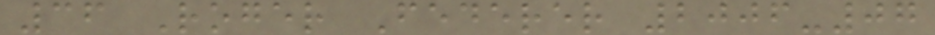36 Roger Federer 2006-07
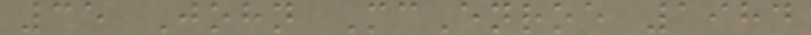35 John McEnroe 1984
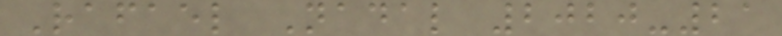Rafael Nadal 2020-21
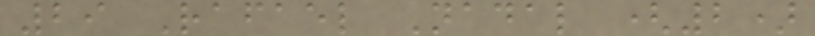29 Rafael Nadal (2)
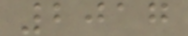2017
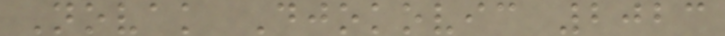Novak Djokovic 2023
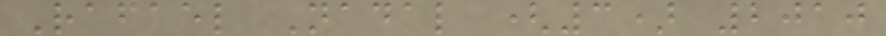Rafael Nadal (3) 2010
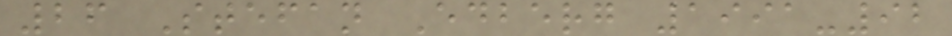26 Stefan Edberg 1991-92
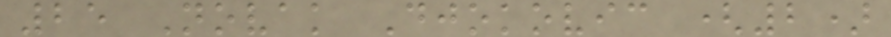25 Novak Djokovic (2)
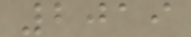2019
